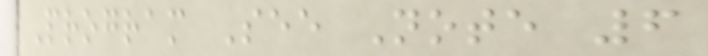Program See Note 6
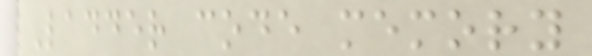Ladder code memory
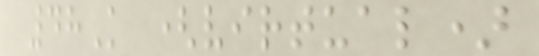48K (virtual)
